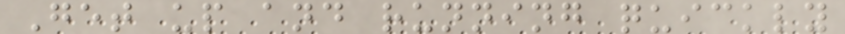Get up and running quickly
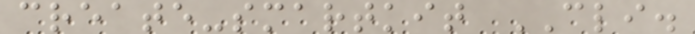create-smartkit CLI.
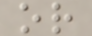or
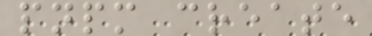pnpm create
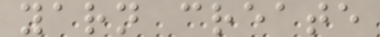yarn create
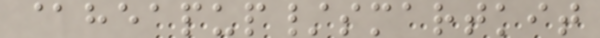@heapup/smartkit
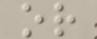or
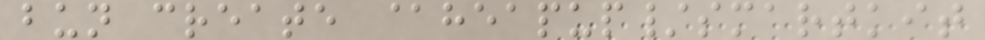bun create @heapup/smartkit
